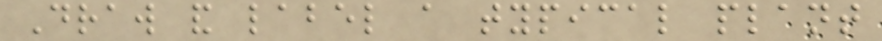Draw and label a typical plant
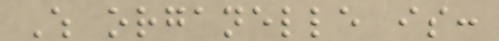Which organelle is:
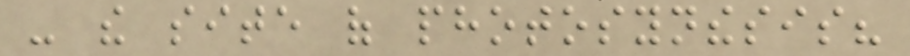- the site of photosynthesis?
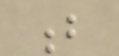b
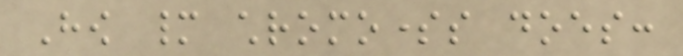How many chromosomes does:
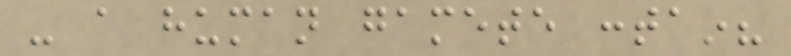- a human gamete contain?
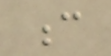c
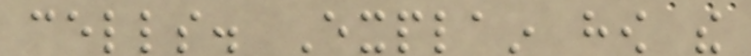cells. Explain how the
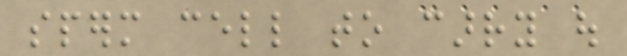sperm cell to carry out
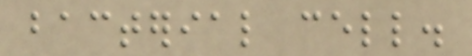bacterial cell.
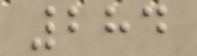284
